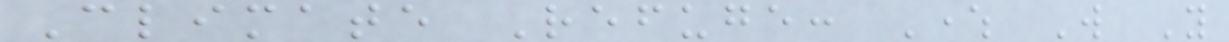Climate Refuge: Where Will You
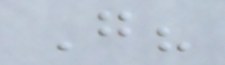Go?
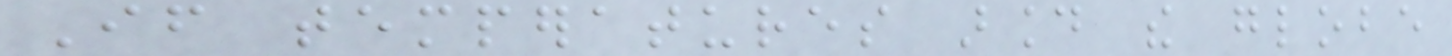If temperatures around the globe
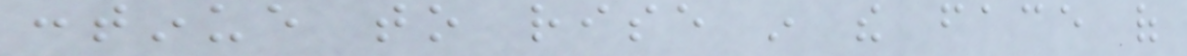continue to rise in the face of
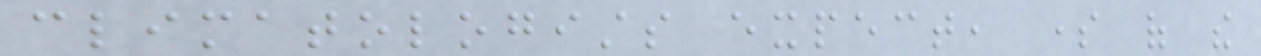climatologists expect, some of the
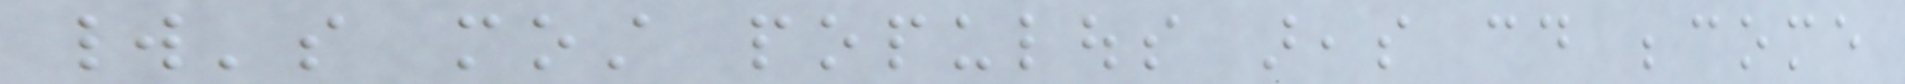world's most populous areas could become
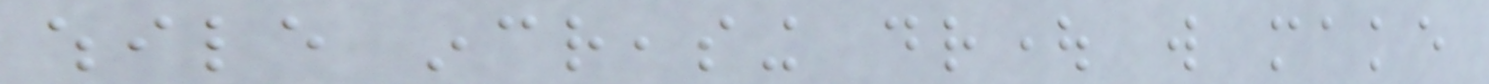while increasing drought will make
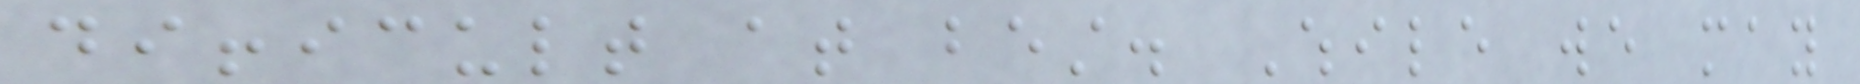difficult at best. While we may
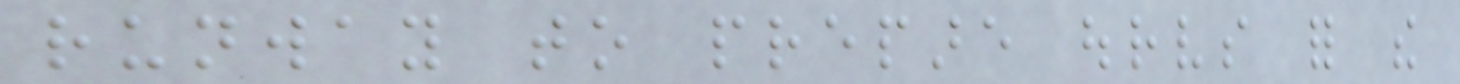runway to prepare ourselves for the
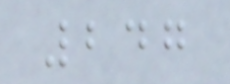247
